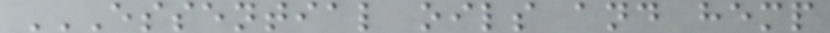ESSENTIAL OILS AND HEMP
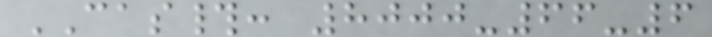CAS#: 8000-66-6
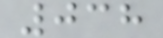038
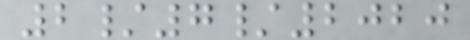2/7/2020
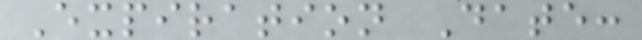Expiration Date:
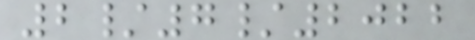2/7/2022
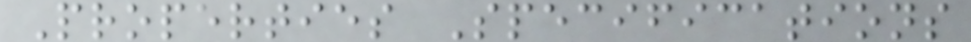Properties Specifications
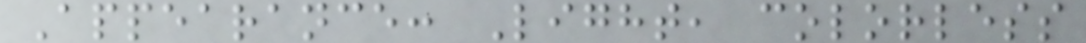Appearance: Light, colorless
